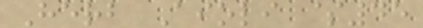Herb Aioli $45
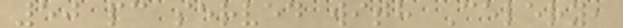50 pc served with Celery,
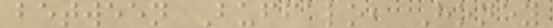between Buffalo, Honey
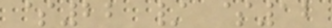$22 / $12
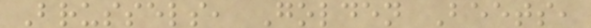Brussels, Golden Beets,
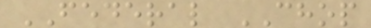FEDERAL CHOP
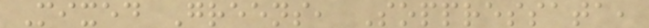Mixed Greens, Soppressata,
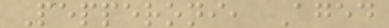Pepperoni, Aged
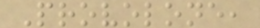Provolone,
